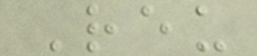Reu
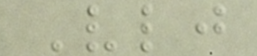Vlj
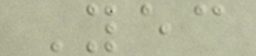Yec
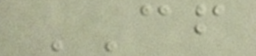CF
